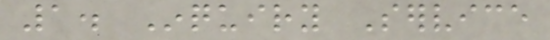1. Inquiry Service
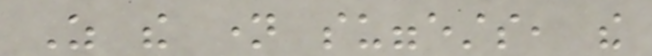As the name suggests, the
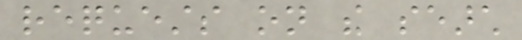requests on the search
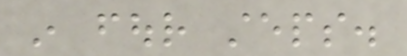in four steps.
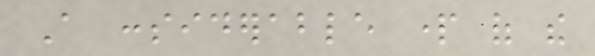A considerable part of the
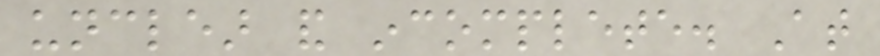unclear and incomplete. At
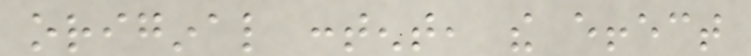original content, the effect
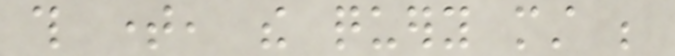this time, the query must be
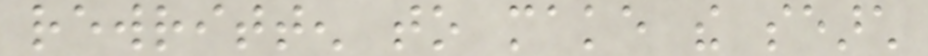rewritten to make the search
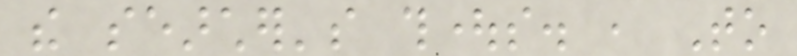the searcher's thoughts. , To
